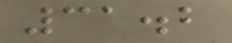31.2
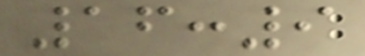16:9
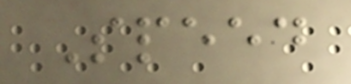Speed
